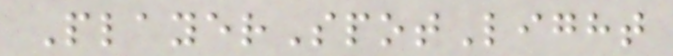PlayerSpotLight
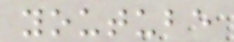youtube
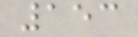153
